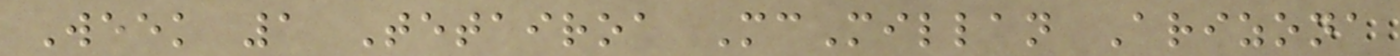Week 1 Tetairoa McMillan Arizona
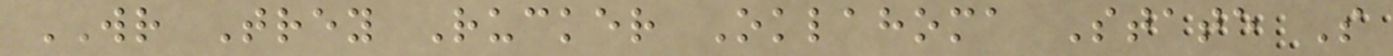WR Trey Rucker Oklahoma State S
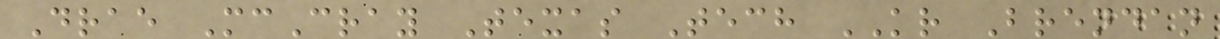Drae McCray Texas Tech KR Brendan
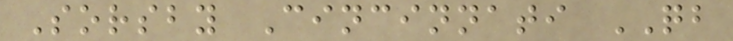Sorsby Cincinnati QB
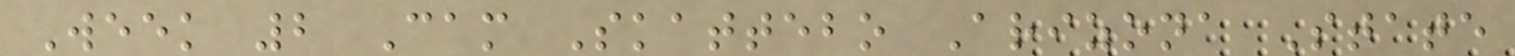Week 2 Cam Skattebo Arizona State
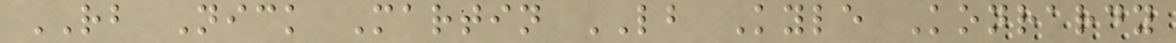RB Nick Martin LB Kyle Konrardy
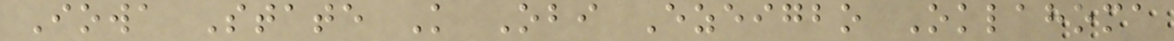Iowa State K Obi Ezeigbo Oklahoma
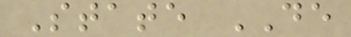State DE
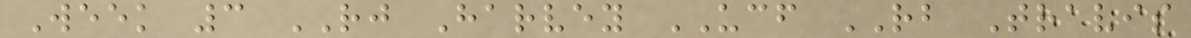Week 3 RJ Harvey UCF RB Travis
